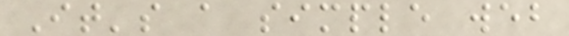It's a simple web
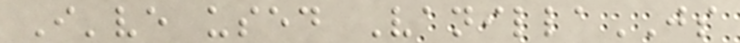I've used VanillaJS
